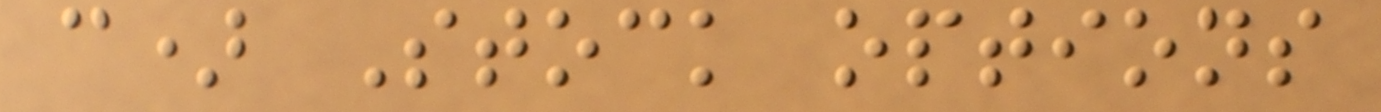c) Stock options
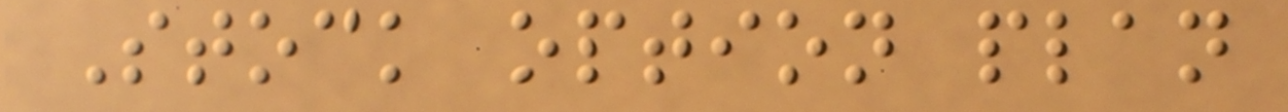Stock option plan
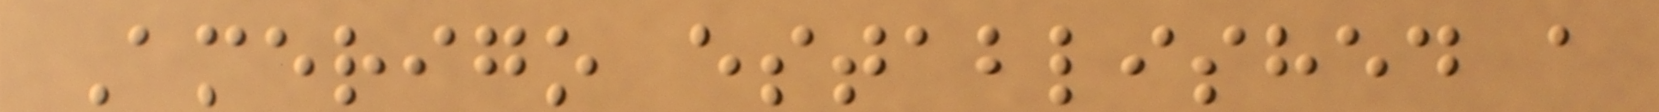Amerigo established a
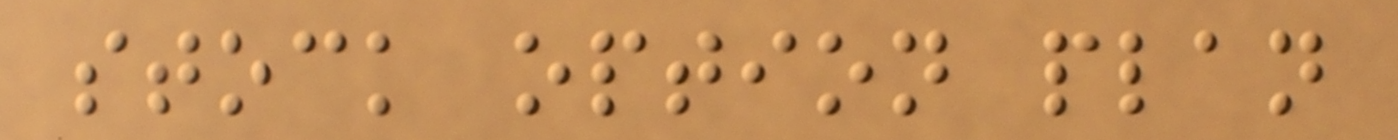stock option plan
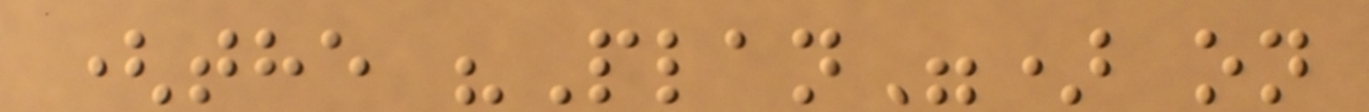(the "Plan") on
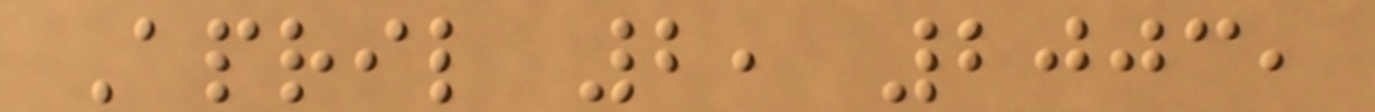April 2, 2003,
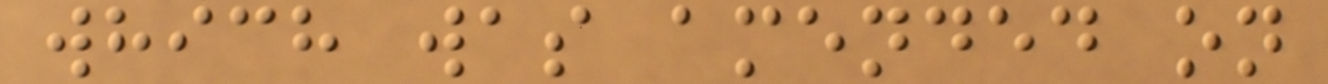which was amended on
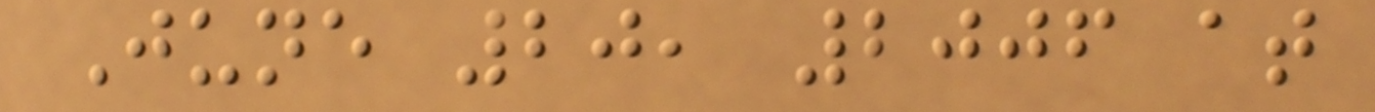June 20, 2006 at
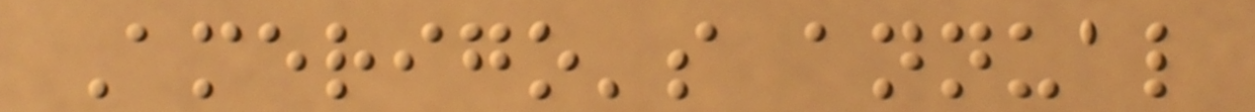Amerigo's annual
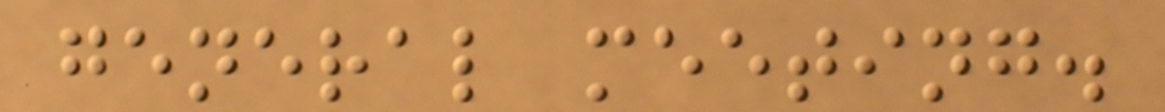general meeting.
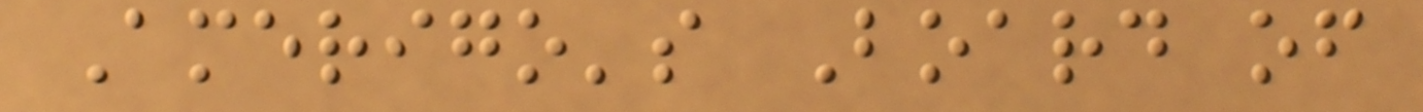Amerigo's Board of
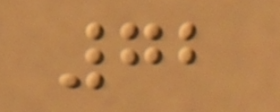72
